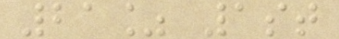21% 1st
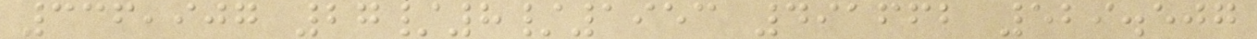336,907 27/8/1953 491662 529.507
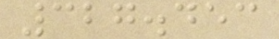327.453
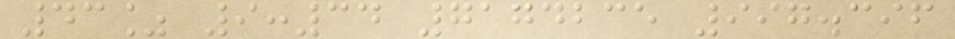43% 9:34 7174235 997.396
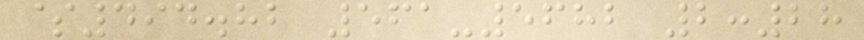$494.82 561-5682 2:28
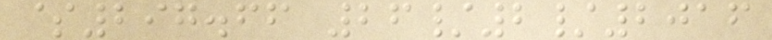$297.66 26/2/2016
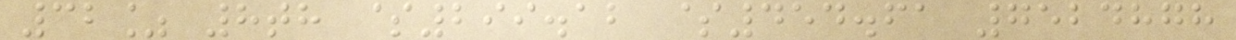32% 8th $299.12 $454.61 7524878
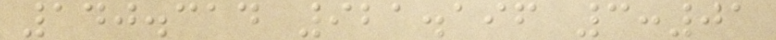140.314 921.196 3:01
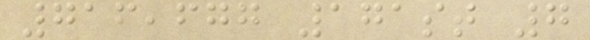716,677 171st 7
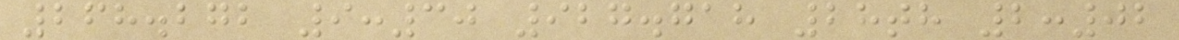268.272 9:30 927.718 28th 2:02
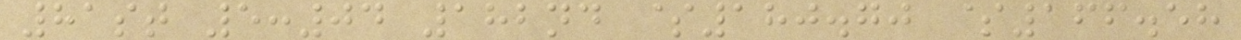81st 5:04 182nd $180.70 $166.58
